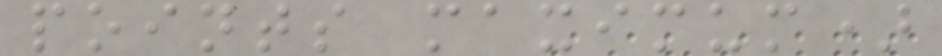points maximum)
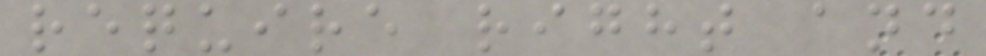require right and
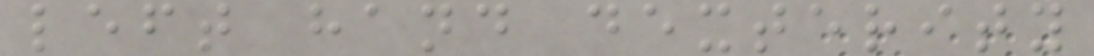left hand dexterity
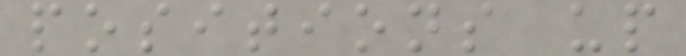positions up
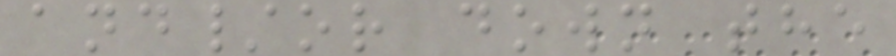and/or down the
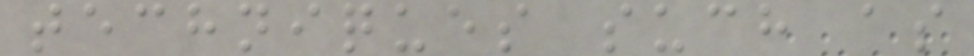techniques such as
